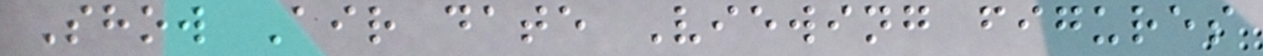Show Air date Viewing figures
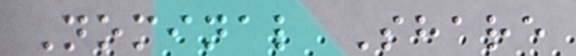Nominal Share
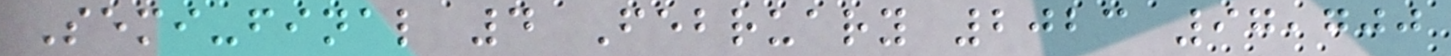Semi-final 4 February 2023 97,700
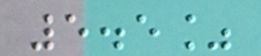5.5%
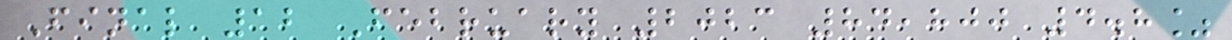Final 12 February 2023 84,800 4.8%
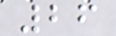26
